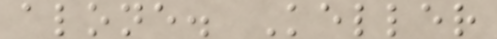alone. Keller
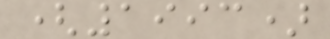(1993)
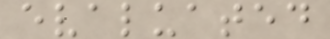evaluated
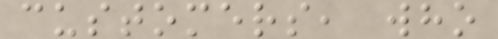customers, who
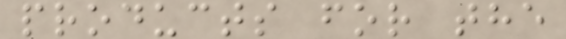products for the
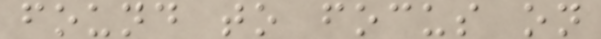found to focus on
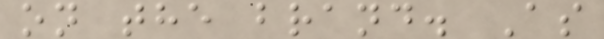on the brand. As
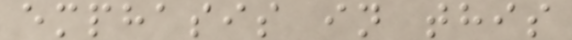emphasis in this
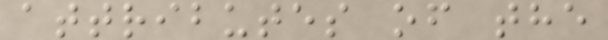attributes of the
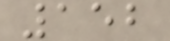152
